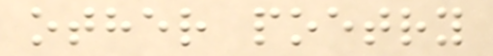other poetry
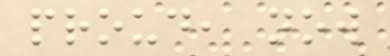proud, now
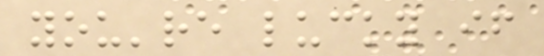you're lucky if
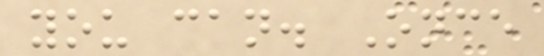you can. Once
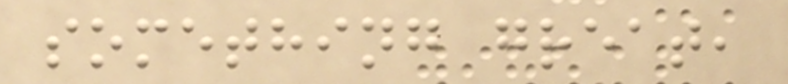something great,
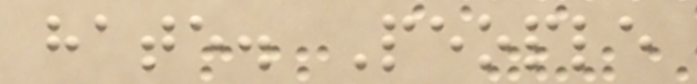hate. People
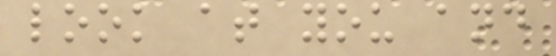look at you and
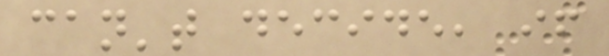can't decide, if
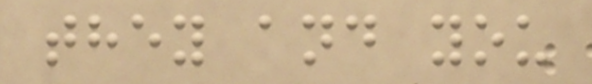they and you
